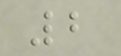2
